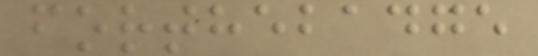forthebadge
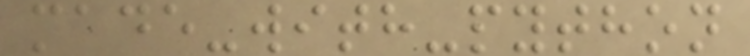made-with-python
